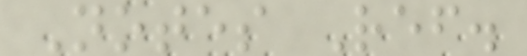Notes Ref.
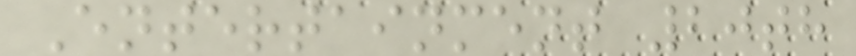Entertainment 20th
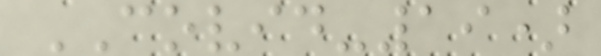COVID-19)
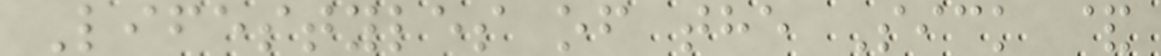Lifestyles of the Sick &
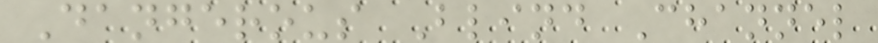Dangerous Blind Channel
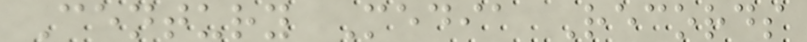Century Media Records
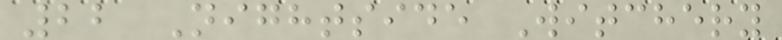22 Nightside Witchery
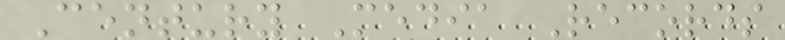Century Media Records
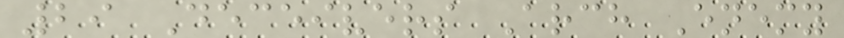29 Deceivers Arch Enemy
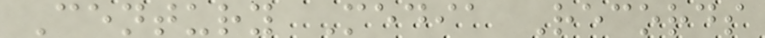Century Media Records
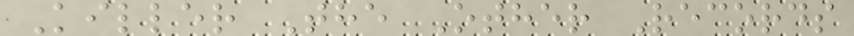Killer The Other Records
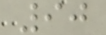90
